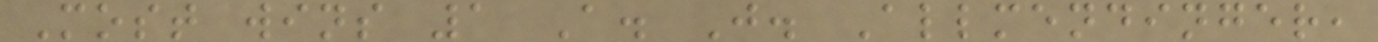Most wins 1 A. J. Allmendinger,
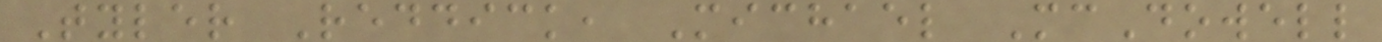Tyler Reddick, Michael McDowell
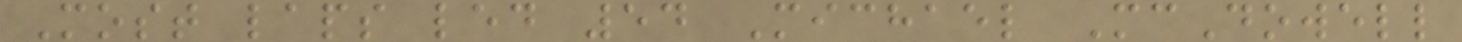Most laps led 54 Michael McDowell
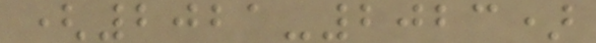(2021-2023)
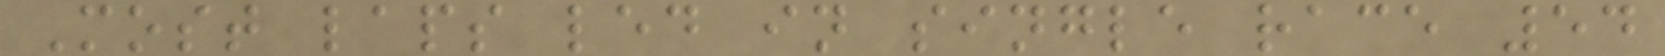Most laps led in single race 54
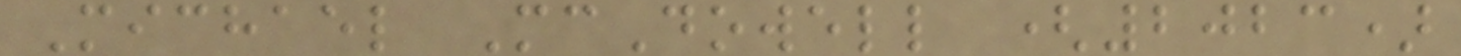Michael McDowell (2023)
